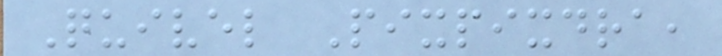Quivel Pixpixdra,
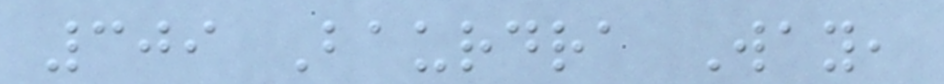309 Baurdra Way,
